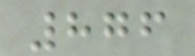876
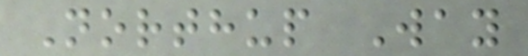Northup Way
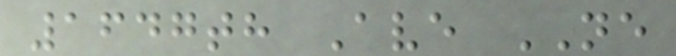1647th Ave NE
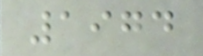1974
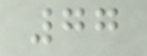77
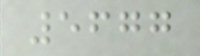5677
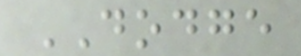DODGE
